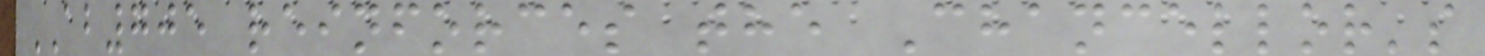AB705 reinforces the Chancellor's
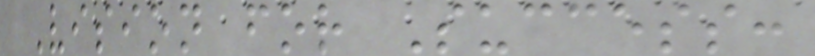Vision for Success:
